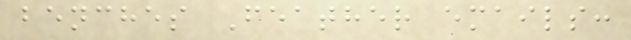benches Feather emails:
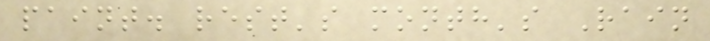paint. rest's month's Rain
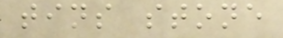tins stone
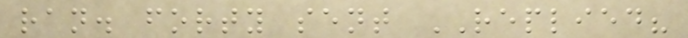ran. forty sent REPLIED?
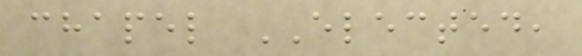chapel ELECTED,
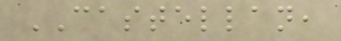CASTELLAN,
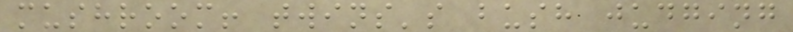mushroom! twins's bush judging
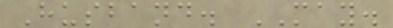Husband. MAY.
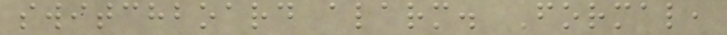switchboard alarm. Formal,
